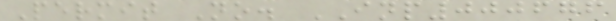Permit No. INP000676
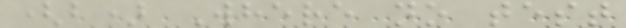(b) Where no test
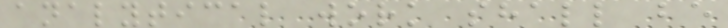analytical work shall be
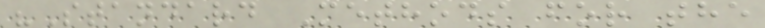"Standard Methods for the
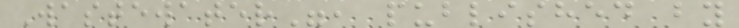Wastewater", published by
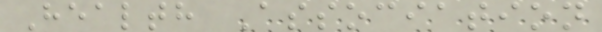Health Association
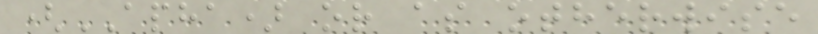(APHA) or as otherwise
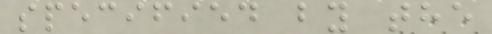specified by the
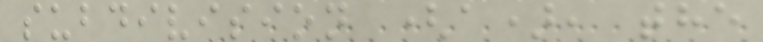subdivision (a), the
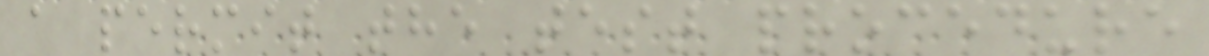a permit the test procedure
